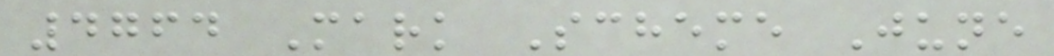4764 Mark Scheme June
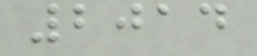2014
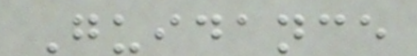Guidance
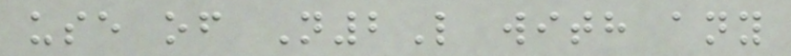use of N2L with any
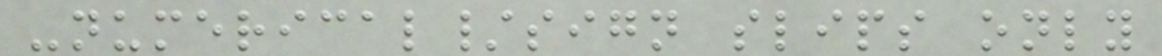-numerical/sign slips only
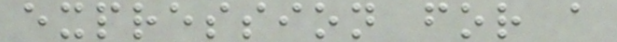expression for a
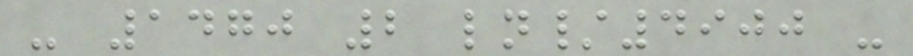- 1470 2 ln/4900 -
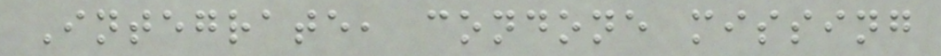Integrate, condone missing
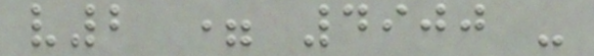v2 = 4900 -
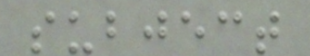subject
